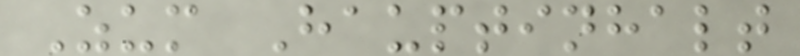Zum Hauptinhalt
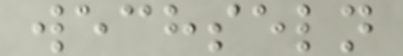wechseln
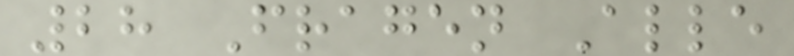28 Fragen Alle
